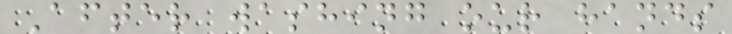After washing our hands
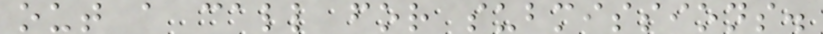out a call for submissions.
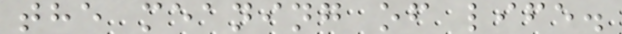the meaning of life.
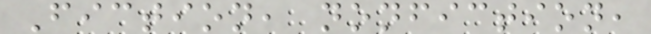Fiction, nonfiction,
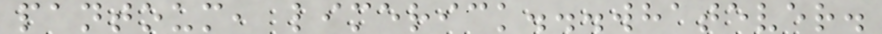pantoum, limerick...whatever.
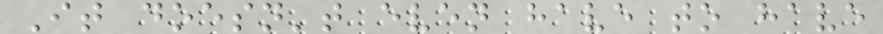It doesn't even have to have
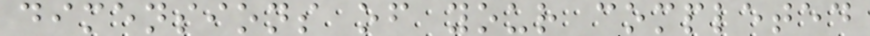dimensions of your completed
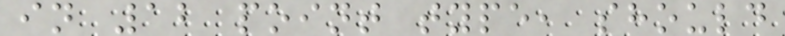in 12 point type, should
